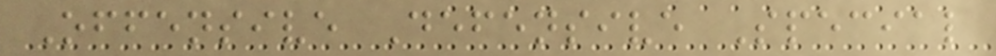Offensive Defensive Special
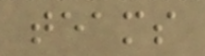teams
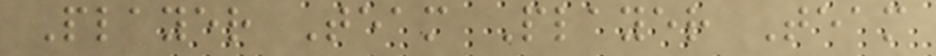Player Team Player Team
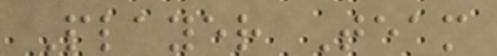Player Team
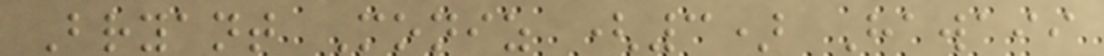Bryant Moniz (3) Hawaii
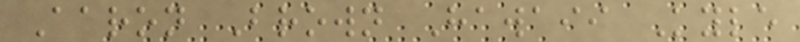Aaron Brown Hawaii Kyle
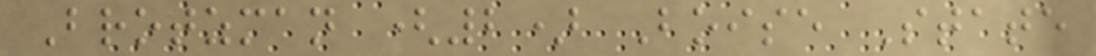Brotzman (2) Boise State
